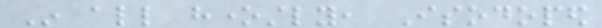In all honestly, Isodoped
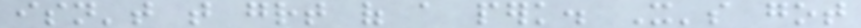isn't that great of a perk. It's got
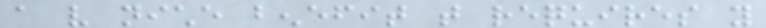a very niche benefit that requires you
